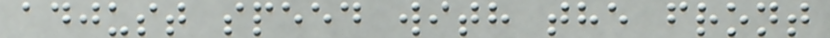adjust speed with the front
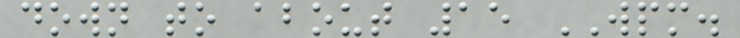down to about 15 WPM.
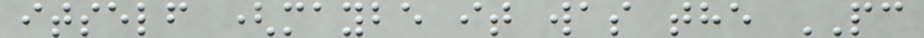itself (maybe it was the PC
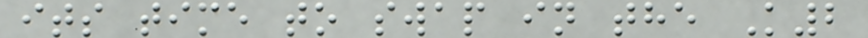its time to swap in the K2
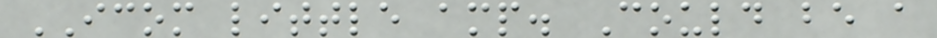ICOM little amp. Could be a
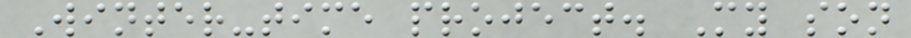Winter-time project. My son
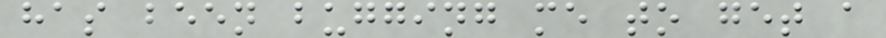has been bugging me to get a
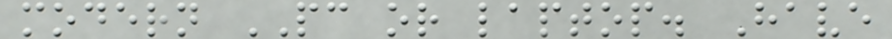modern PC or laptop. Have
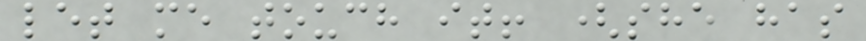let me touch it! (she has
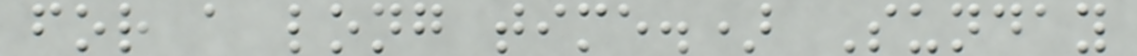for a long time.) Sunday
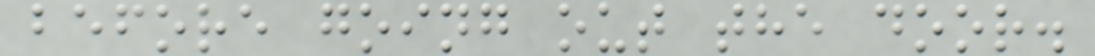before going out the door.
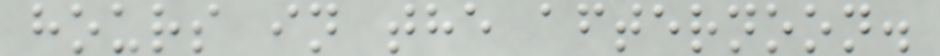hours in the afternoon.
